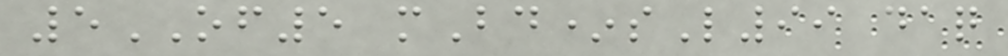5OF5 mBd*sL99 daq
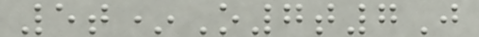5t*O7t7J
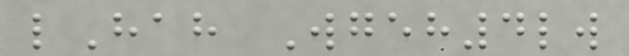lHah Wgeh4lw
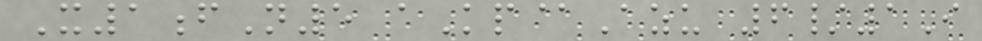X1fN5 aKp@Azu 6/1I
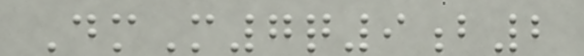DmM7q9b2
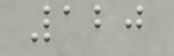120
